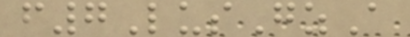f7LusGzA
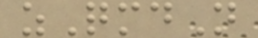zQmdN
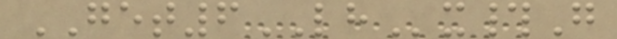GET6LHx#G
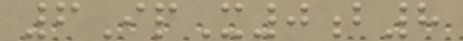6IpX0b8
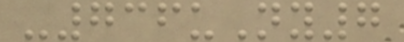-736uNy7
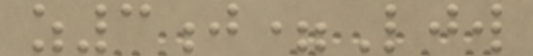z3j=Ljw
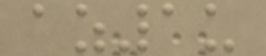az1u
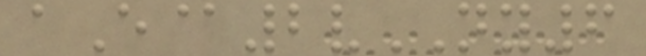aE@2vNY6
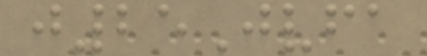j25Jvfa
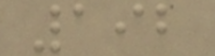192
